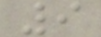9
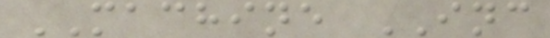MACHINE INC
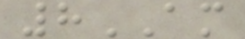8AM
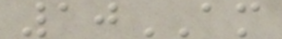10AM
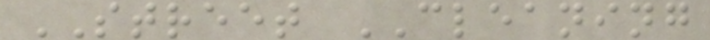STREET CLEANING
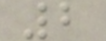2
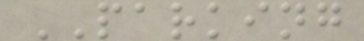PARKING
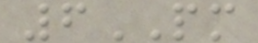6PM
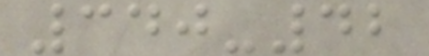340-42
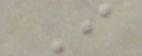I
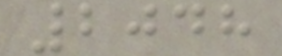2048
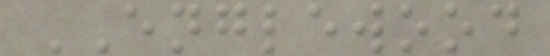ENGLEWOOD
